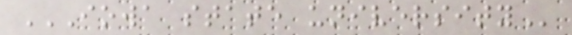IOWA STATE UNIVERSITY
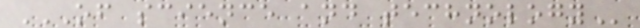OF SCIENCE AND TECHNOLOGY
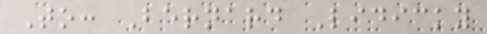To: Bernard Lidicky
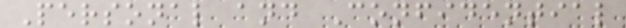Personal and Confidential
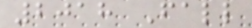2018 Fall
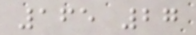165 27
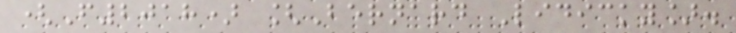(F2018) [Bernard Lidicky].
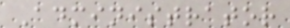Administrator
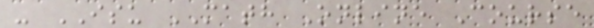- ISU MATH Online Course
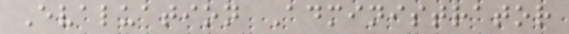Evaluation Administrator
